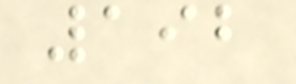192
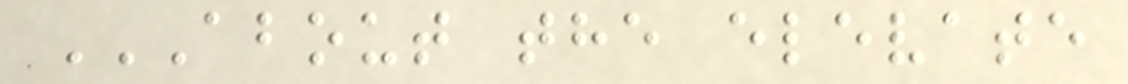ABOUT THE ELEVATE
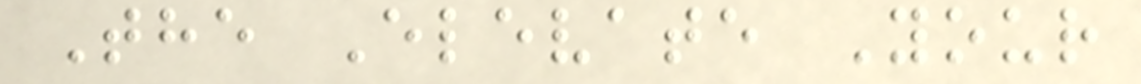The Elevate Your
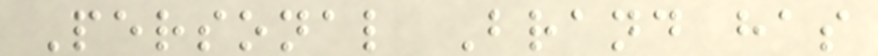Personal Brand has
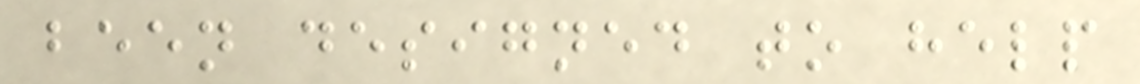been designed to help
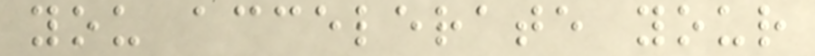you accelerate your
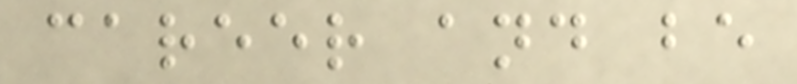career and be
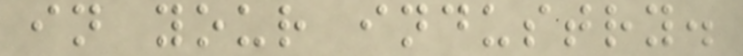in your industry.
